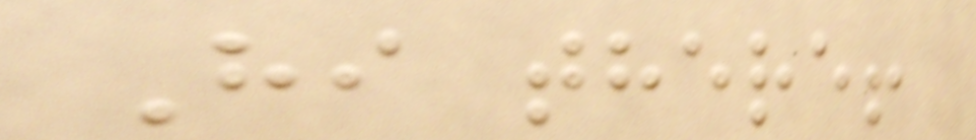Hi there!
